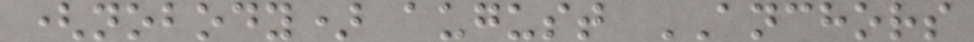(nobody) august ANCHORS
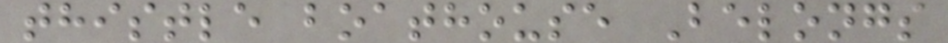thistle boathouse Belongs
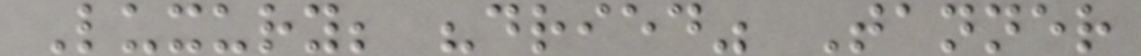Luxury; "dried" Tanner
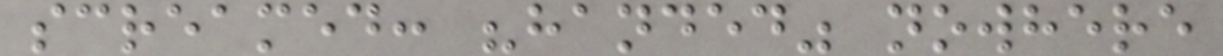screamed: "handed" nowhere
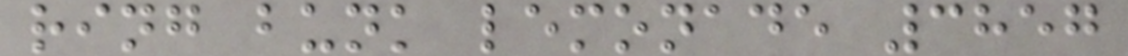ring bunk lemonade 3857
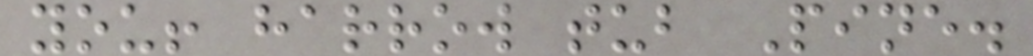you! harrow tub Pine.
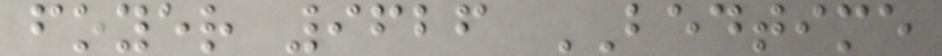foyer 9626 BEDTIME
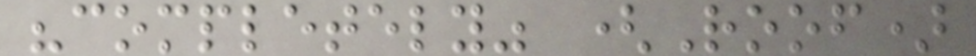"completely" (Roof)
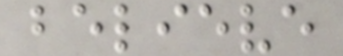believe
